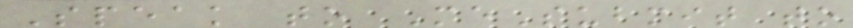Speak to MeSubmit to
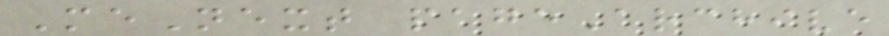MeNext pageArchive
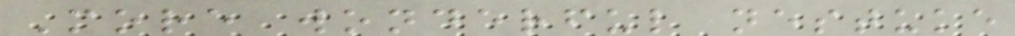More wonderful nestuke
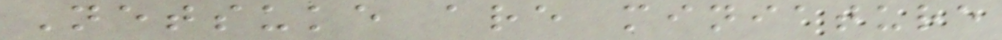Netsuke are miniature
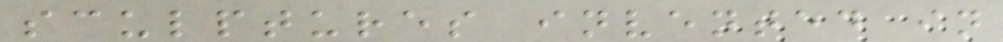sculptures invented in
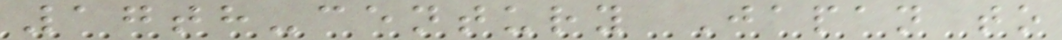17th-century Japan to
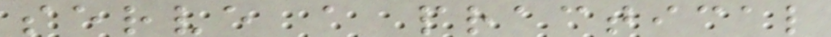serve a practical
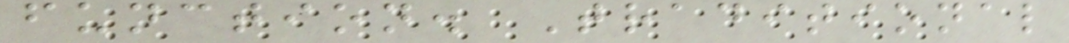function. Traditional
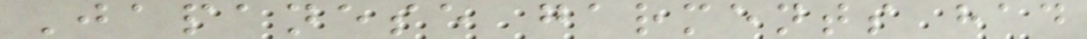Japanese garments had
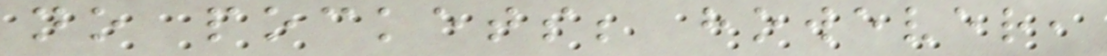no pockets; however,
